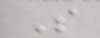S
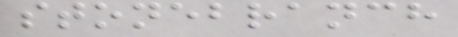stonebranch
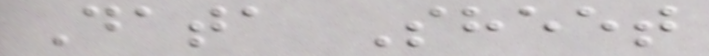Data Sheet
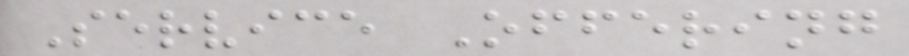Service Offering
